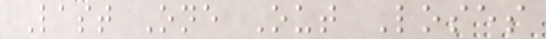Last One Out Loses
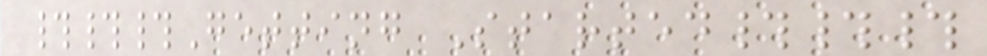###Getting Started###
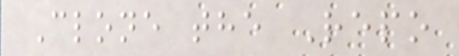Clone the Repo
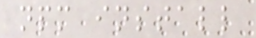npm install
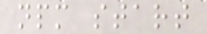npm start
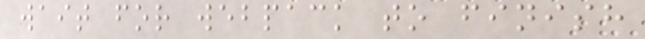wait for webpack to finish
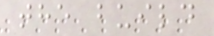the build
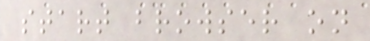start browser on
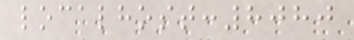localhost:8080
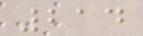214
